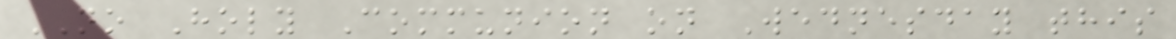NO Holy Communion on Wednesday this
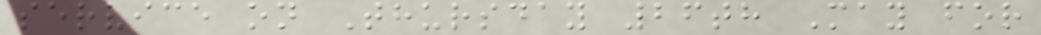service on Thursday 26th May for
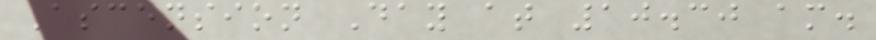Ascension Day at 10.30 am.
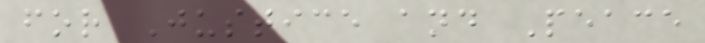for Justice and Peace
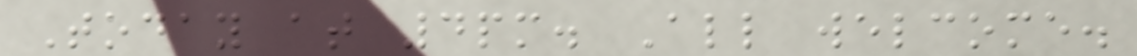Today at 4pm. All welcome.
